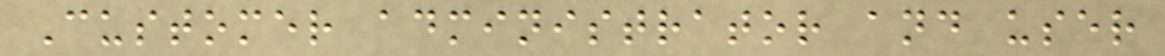Customer administrator and user
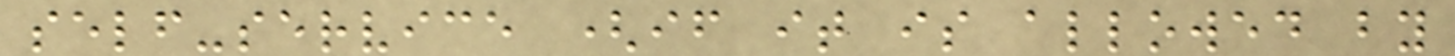self-service (if it is allowed by
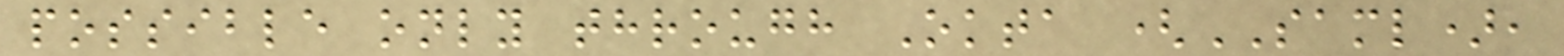possible only through Okta (SAML),
